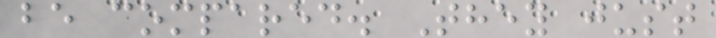be compared. They just
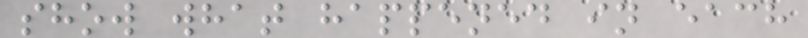show what happened in each
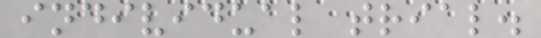individual trial.
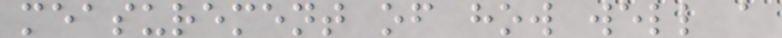measurement of how well a
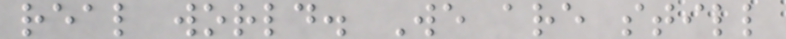real world. We are still
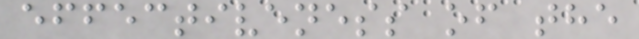effectiveness of the
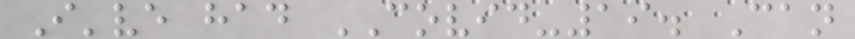I've had COVID-19. Can
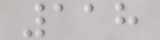118
